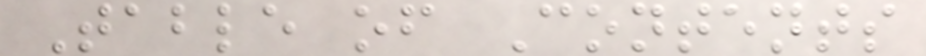Table of Contents
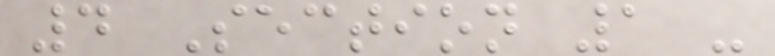4 Section 1 -
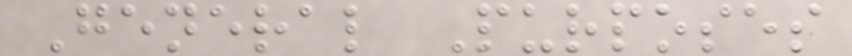General Purposes
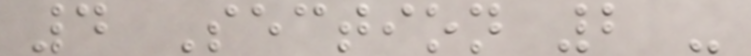4 Section 2 -
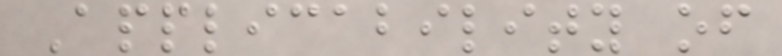Applicability of
